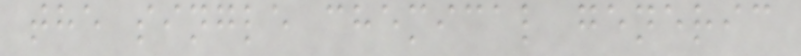the single chemical generic
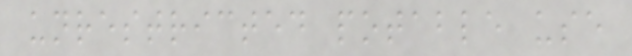unrestricted potable use
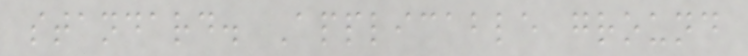standard. Applicable ground
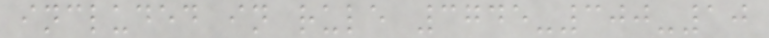included in rule 3745-300-10
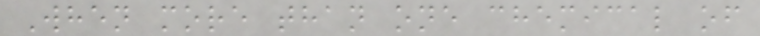When more than one chemical of
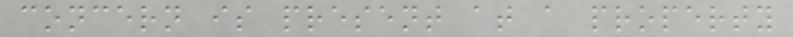concern is present at a property
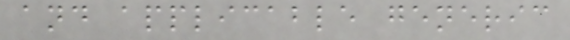and applicable generic
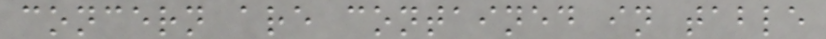concern are contained in table
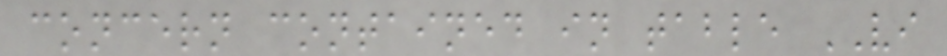concern contained in table VI
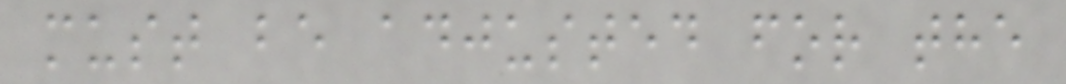must be adjusted for the
